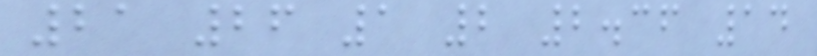21 26 1 2 2.36 14
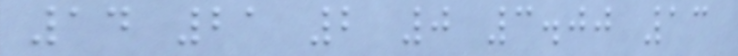14 21 2 0 3.00 13
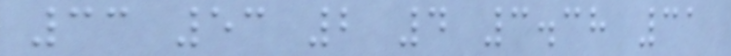33 53 2 4 3.38 31
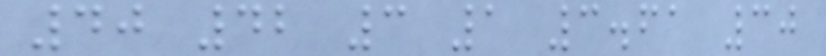40 42 3 1 3.61 30
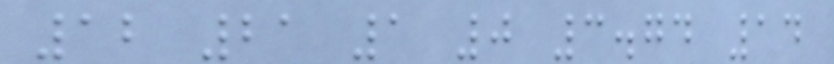12 21 1 0 3.74 14
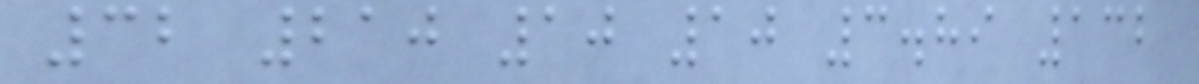32 210 10 10 3.89 132
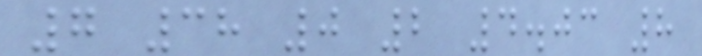7 38 0 2 4.03 8
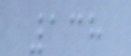138
